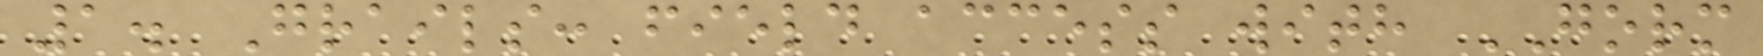1. Grails: field access with GORM
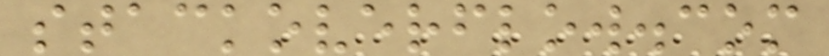stackoverflow.com
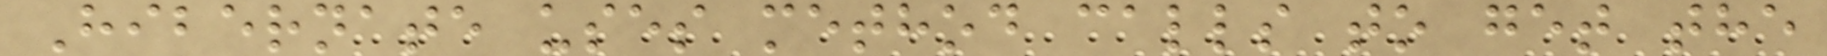Hibernate uses method calls to get the
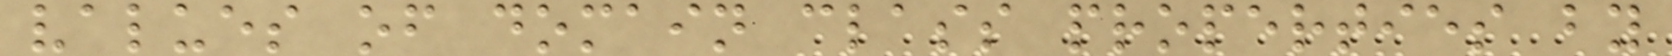values of domain class properties by
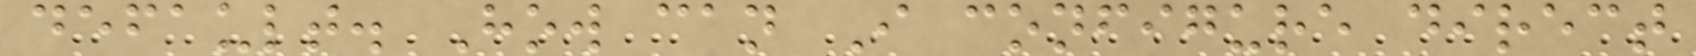default. How can I configure direct
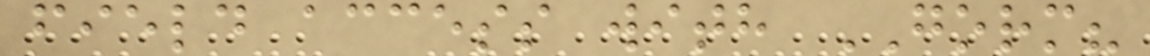field access with GORM?
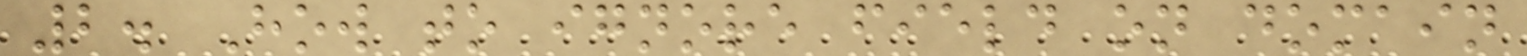2. How to ignore field on domain
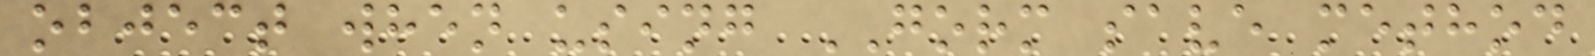object when using GORM save method
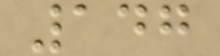147
